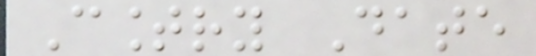Country Date
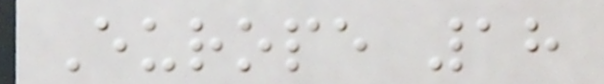Europe 18
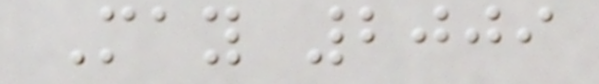May 2009
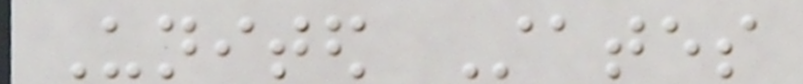United States
